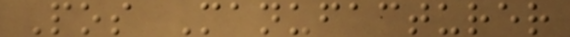Pos Manufacturer
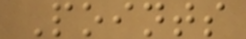Points
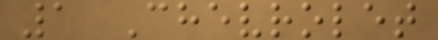1 Chevrolet
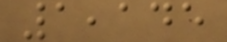1,145
